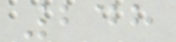248
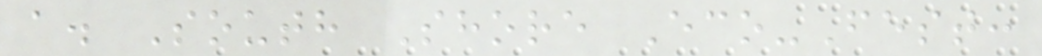a. South Shore Eco-Fest:
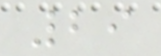29
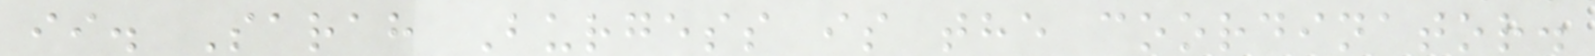ii. Sarah Burgess is the coordinator.
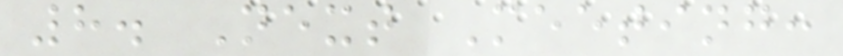8. Next Meeting:
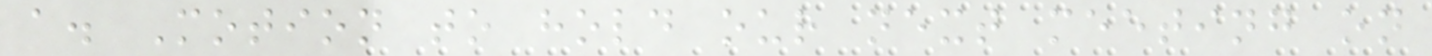a. Motion to hold our next meeting on
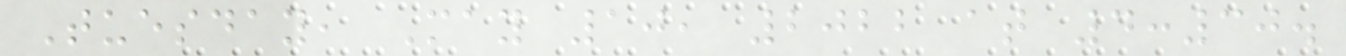Tuesday, May 10, 2022 at 4:30.
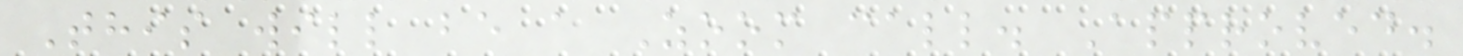This will be a Zoom call. Approved.
